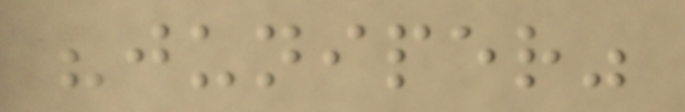"juniper"
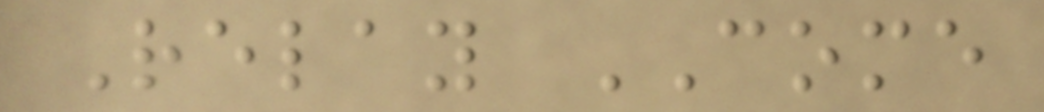Relay COME
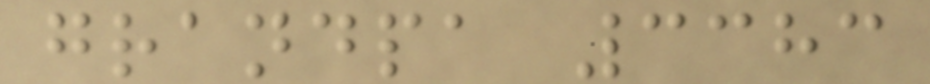grandpa 3383
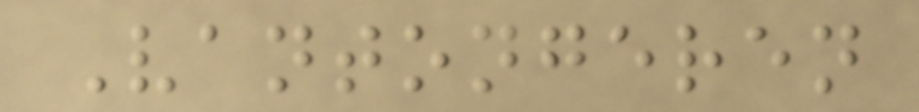Vantongeren
